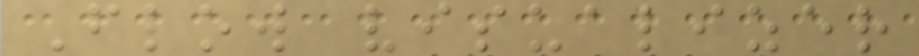Flow visualizer
